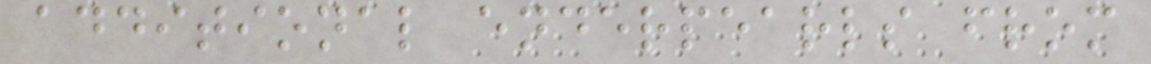additional enderpearls from
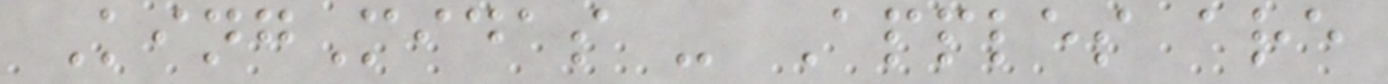KingMidas - Apples are
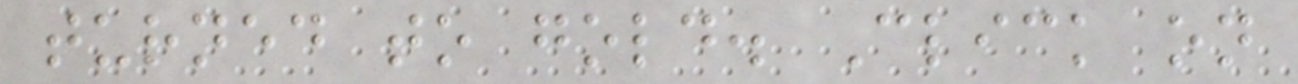turned to gold. Click on
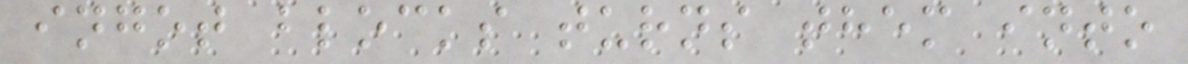ingot blocks turns them into
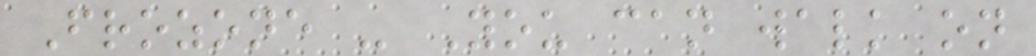Frozone - You can walk on
